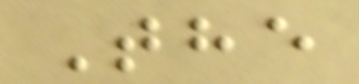The
